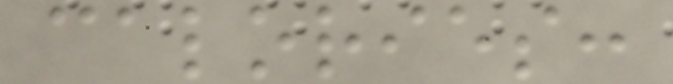calories:
